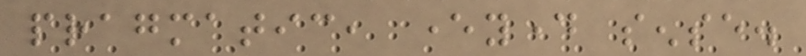pragmatic, everyday sense.
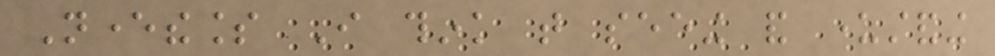Nevertheless I think that seeing and understanding
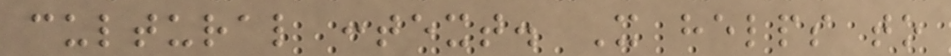cultural context. It helps to
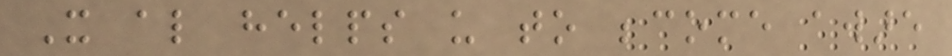It also helps us to become aware
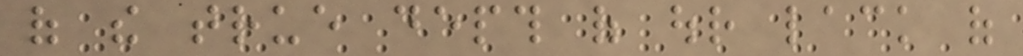of the true depth of our lack of
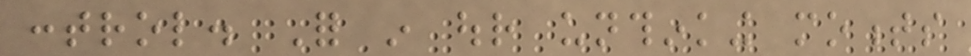control. For in our unthinking moments
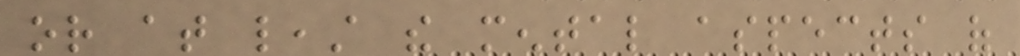or at least the mental aspects of
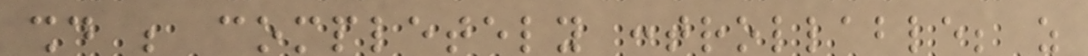should be completely controllable; as
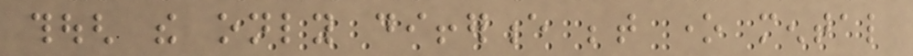though the only difference between one mental
